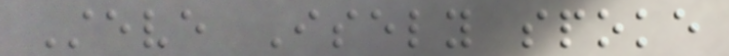Steve Isely spoke
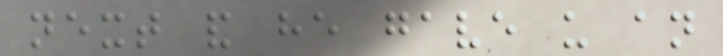next and he gave us an
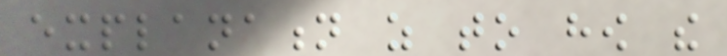explanation as to how the
